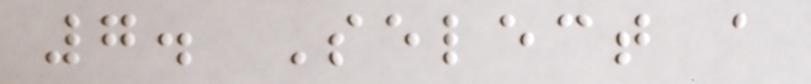7. Select a
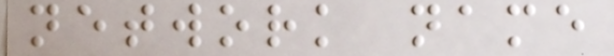network name
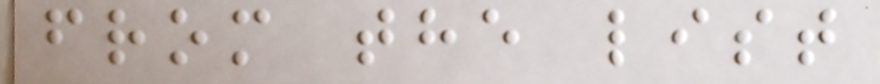from the list
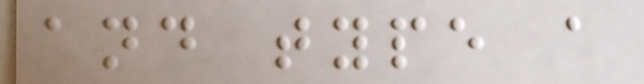and type a
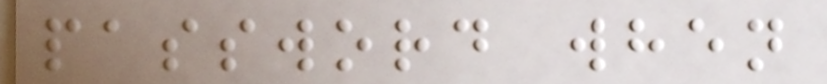password when
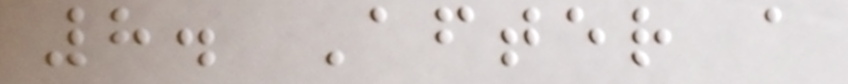8. After a
